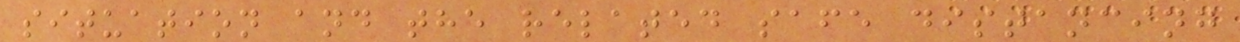situation and the related safe distancing
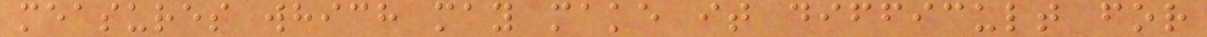measures which may make it difficult for
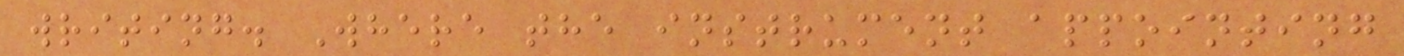writing. Where the instrument appointing
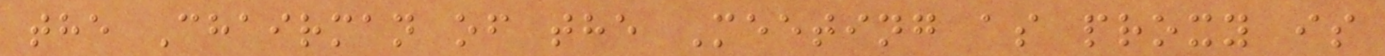the Chairman of the Meeting as proxy is
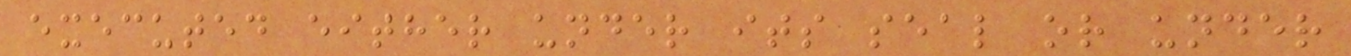executed either under its seal or under
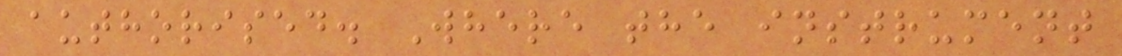authorised. Where the instrument
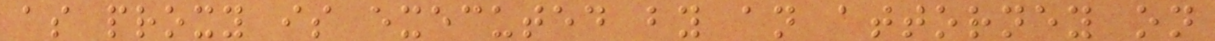as proxy is executed by an attorney on
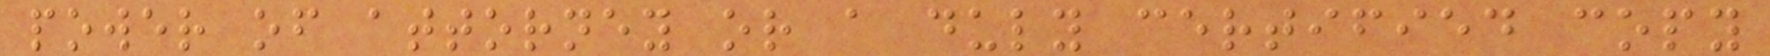power of attorney or a duly certified copy
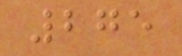275
